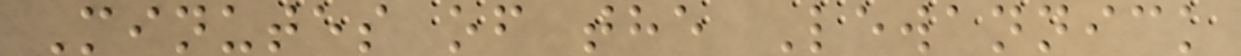Minutes of the Lewannick
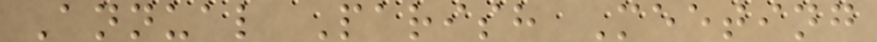Annual Parish Meeting
